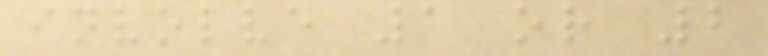involve 1 or 2
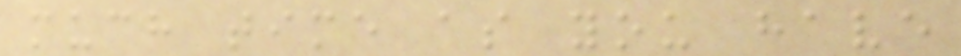much time as you have
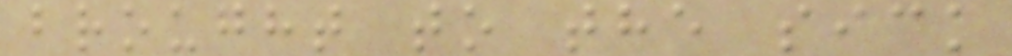brought to the sick
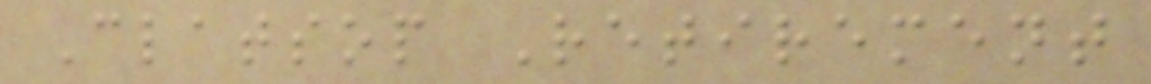Clatsop Retirement
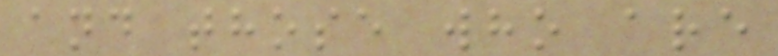and those who are
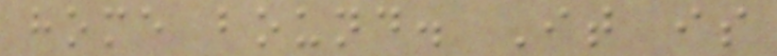home bound. It is
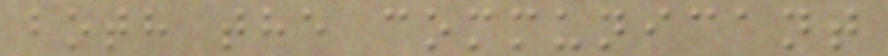both the communicant
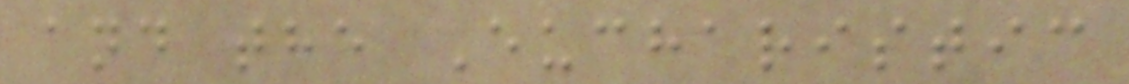and the Eucharistic
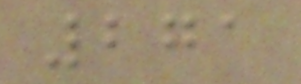271
